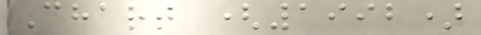Chart (1992)
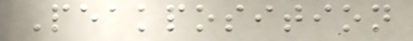Peakposition
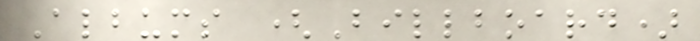Albums (Billboard)
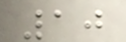10
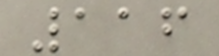116
